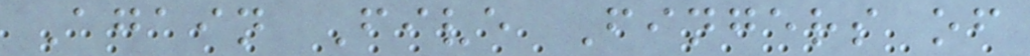Again Five Fingers of
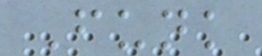Funk
